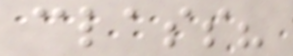class?
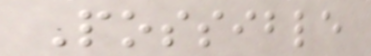Possible
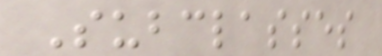Subclasses
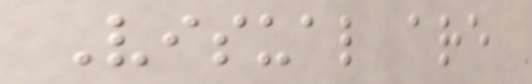Visual are
